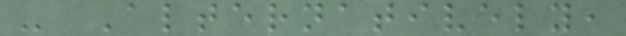- Alternatively,
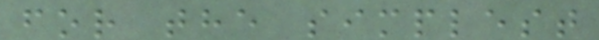for the simplest
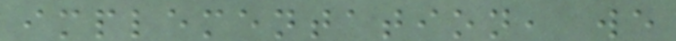implementation, we
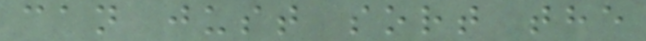can just sort the
